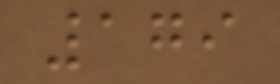179
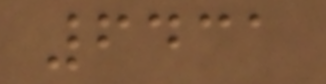6431
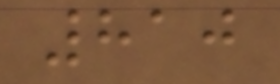810
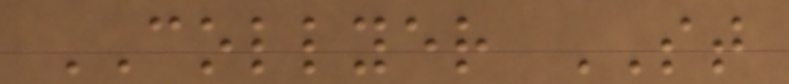COLLYER ST
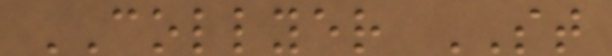COLLYER ST
